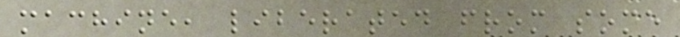machine, liberated from some
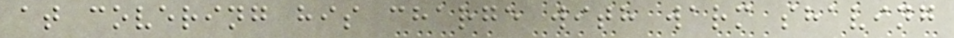at covering his charge with warm shaving
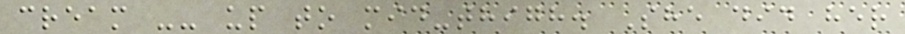cream -- up to mid-thigh. She did her
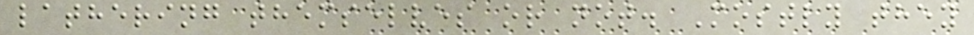lathering themselves or not. Mostly they
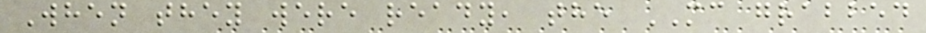When they were ready, the MC grabbed
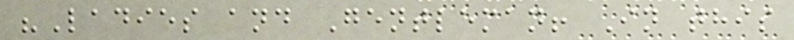"Ladies and Gentleman! In this
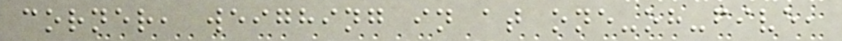corner, weighing in at one-oh-five,
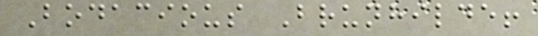Bodacious Brunhilde!
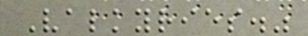Valkyries."
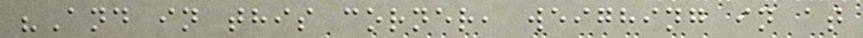"And in this corner, weighing in at
